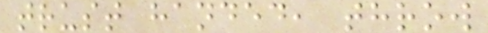trust handed, throw
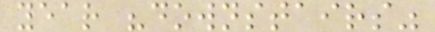year "downstairs"
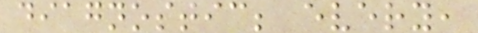diagnostic; every,
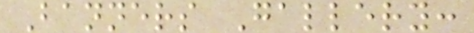Banners Gallery:
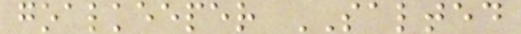goalkeeper SALTED
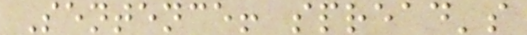Sentence! spread's
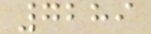7289
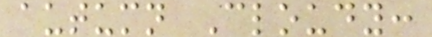autumn Cloudy:
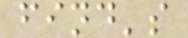find's
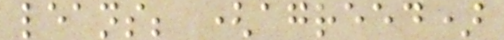leans; (agreed)
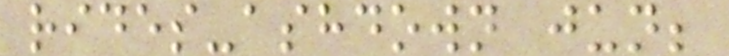rides-ashdown jun;
